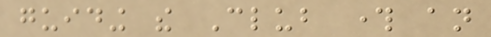guiding the Club through an
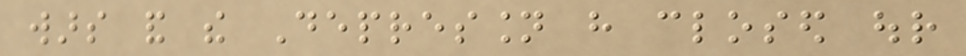wars and the Depression have closed our
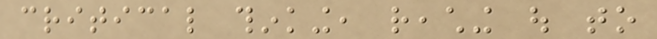critical thinking, reaching out to
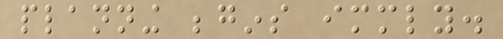planning begins immediately.
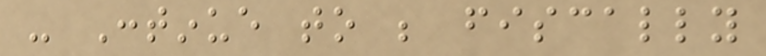- Continue to be fiscally
